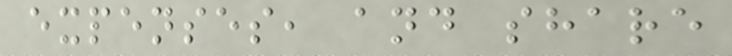expenses, and share
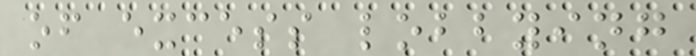of excess lobbying
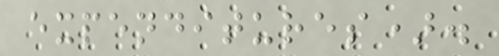expenditures).
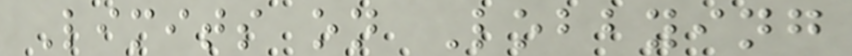Limits on Lobbying
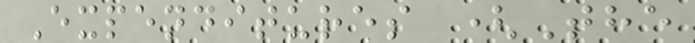Expenditures (The
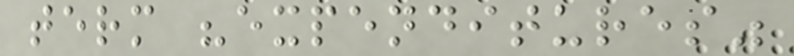term "expenditures"
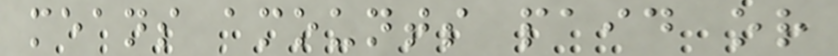means amounts paid or
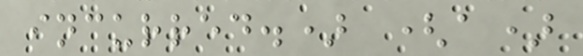incurred.) (a)
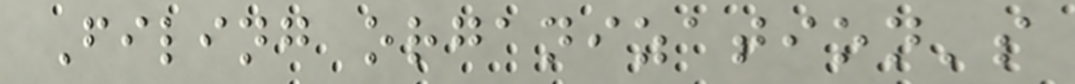Filing organization's
